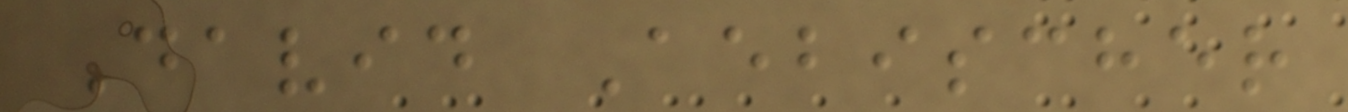David Aebischer
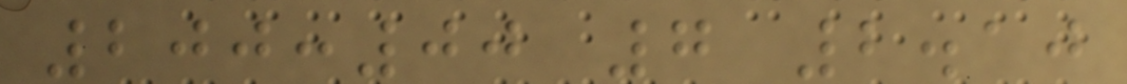200:00 7 2.10
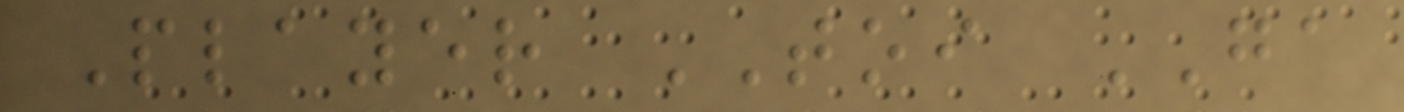Player TOI GA
